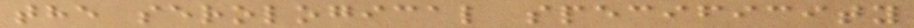the serological specificity
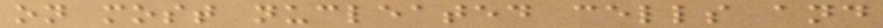on most nucleated cells and
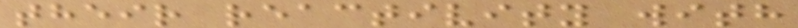their reactivity with
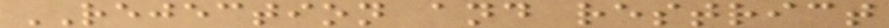REJECTION and restrict
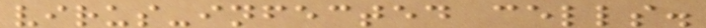virus-infected cells.
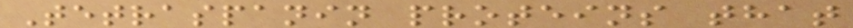Tetraspanin proteins that
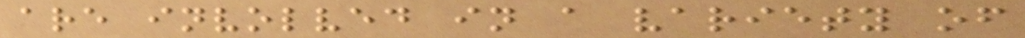are involved in a variety of
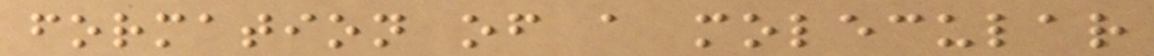formation of a molecular
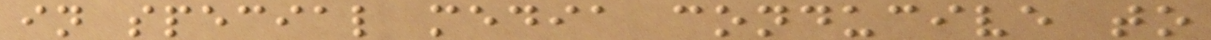in special media conducive to
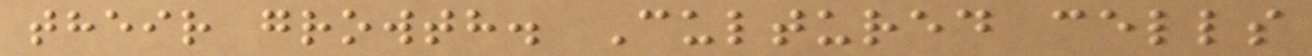their growth. Cultured cells
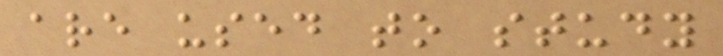are used to study
